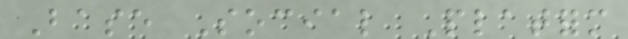Base Social Platform
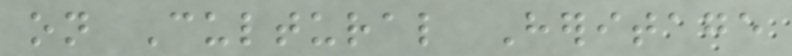on Cultural Heritage
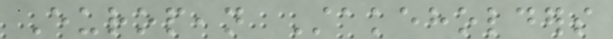European Stakeholders
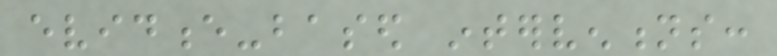evidence-based interventions:
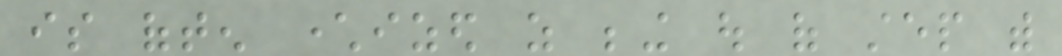is often characterized as being out of step with
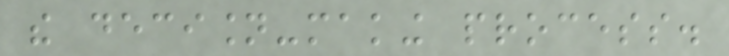the decision-making process.
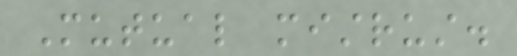Mutual mistrust.
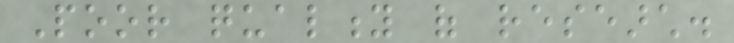Poor quality of research.
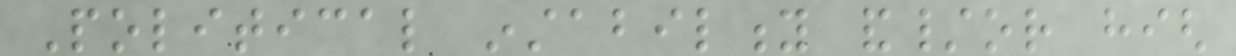Political instability and/or high
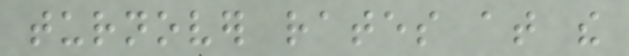turnover rates at the
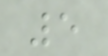5
